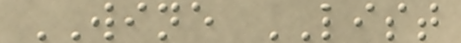WINE LIST
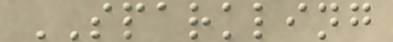SPARKLING
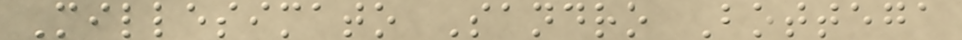Millesimato Sandro Bottega
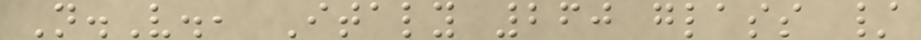N.V., Italy 260 glass /
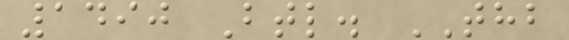1490 Btl. THB
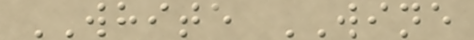WHITE WINE
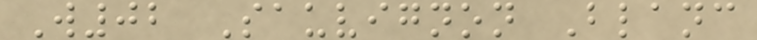W02 Sauvignon Blanc
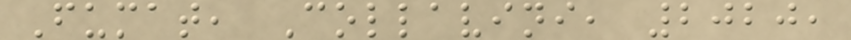Fumat, Collavini, 2020,
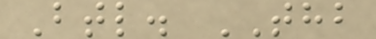Btl. THB
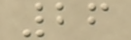26
